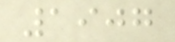1907
